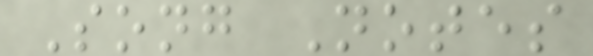Song Notes
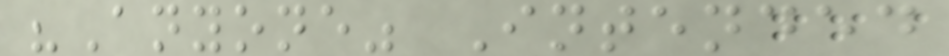"Anyone" Intended
